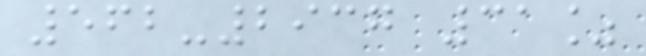562-2937 31%
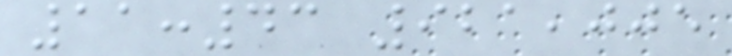11:43 921,005
